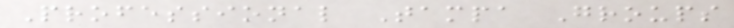Professional Tampa Groups
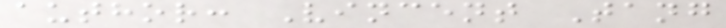author: Vincent Tang
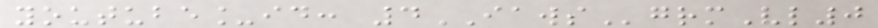youtube_id: 4IAWSgrmVl0
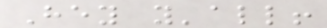Hey y'all!
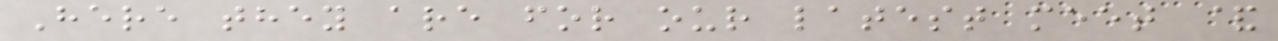Here they are for our latest meet &
